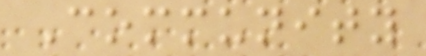Community
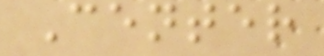Center
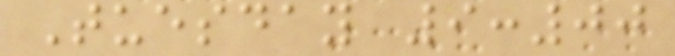Tuesday 9:00
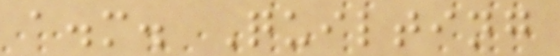a.m. Quilting
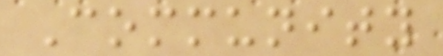Community
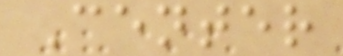Center
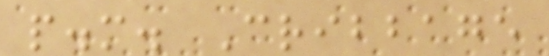p.m. Cribbage
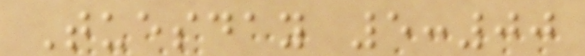Tuesday 5:00
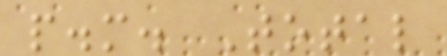p.m. Total
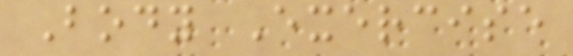Body Exercise
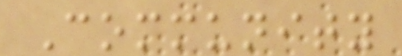Community
